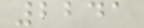2241
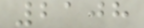2108
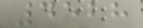4528
